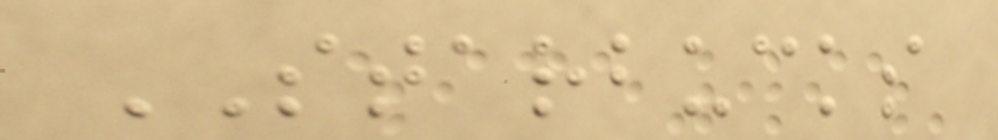STARBUCKS
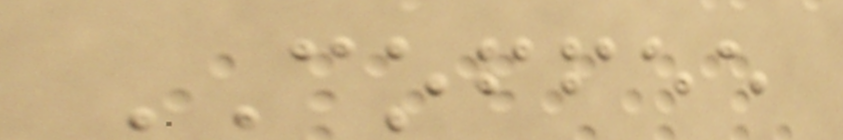COFFEE
